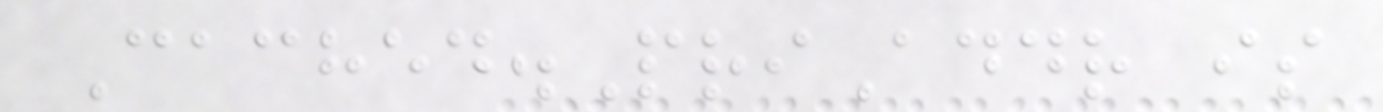Cached.PriAddr is
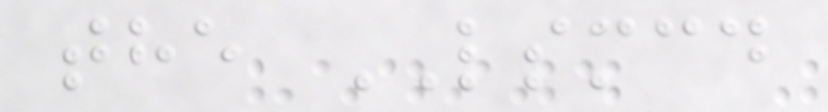the LSMCD
